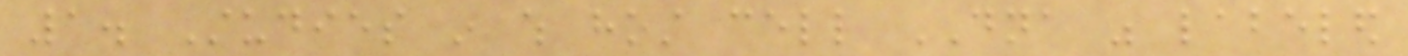1. Studies in which host cell DNA was labeled
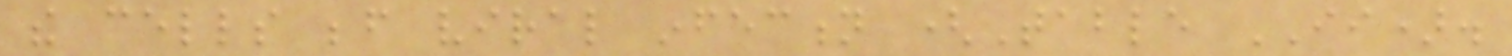the cells before viral infection (Table II).
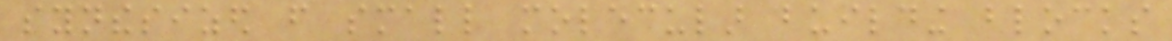synthesized from small molecular building blocks
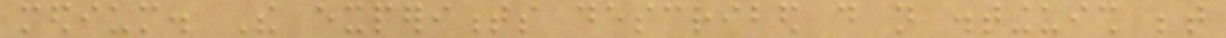medium. The experiments described do not distinguish between
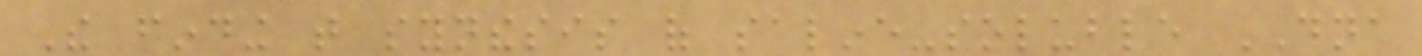The finding that synthesis of saline-soluble DNA
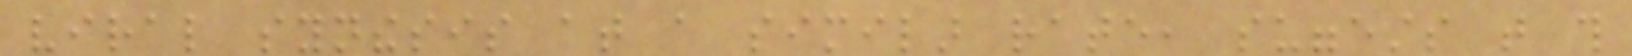viral synthesis at a similar rate, suggests that this
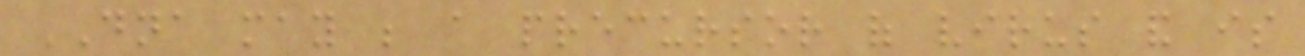DNA may be a precursor of virus and is
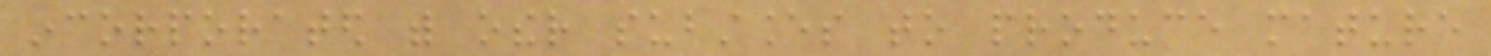incorporated with other substances to produce mature
